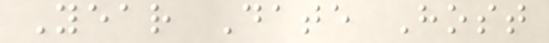Year Date Host
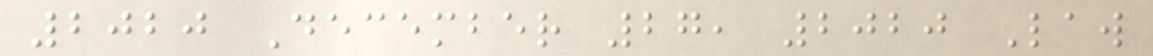2020 December 27, 2020 Law
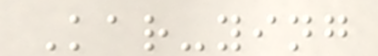Kar-ying
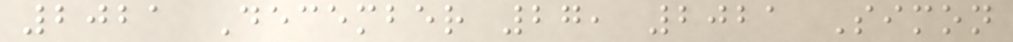2021 December 27, 2021 Simon
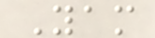Yam
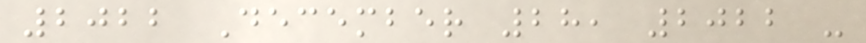2022 December 28, 2022 -
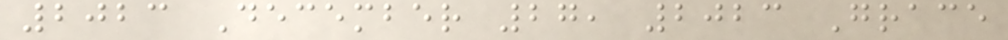2023 December 27, 2023 Grace
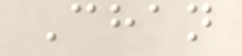Chan
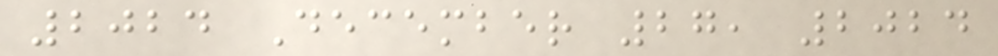2024 December 27, 2024
